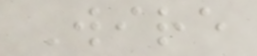Wire
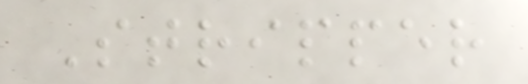Stripper
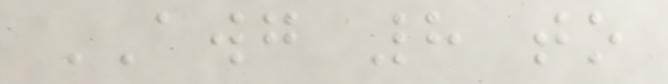AWG 8 to
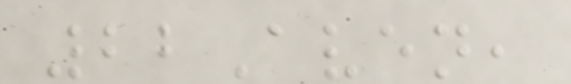22Aven,
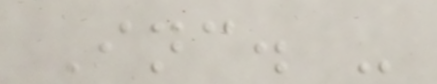Inc. -
